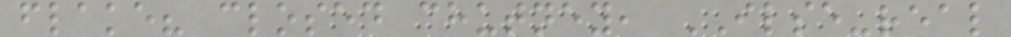flake? closed chutney, ILSE-real
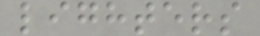lighters
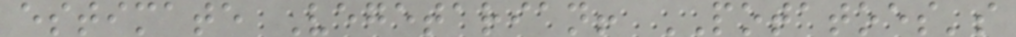estimate Vegetarian! POTATOES's
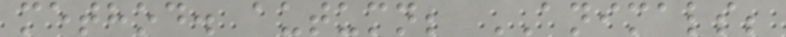method. autumn; ANIMALS;
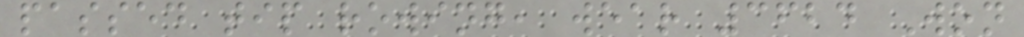passed tip rowing, wear 3624 Won
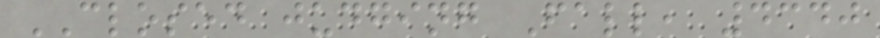CLOSED judging Fall, 4340
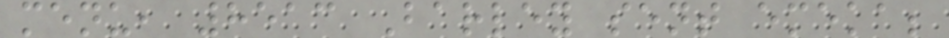menu, 8513 Barley sent emeka;
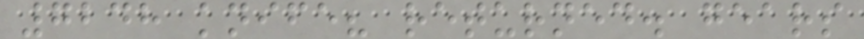7248 knife? returned. gears
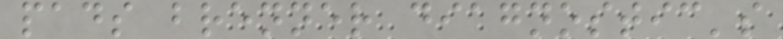pads brenner diagnostic's
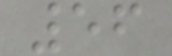56
